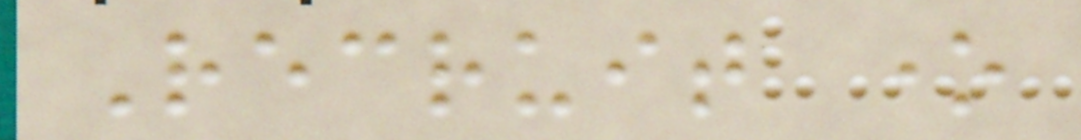Recruit one
